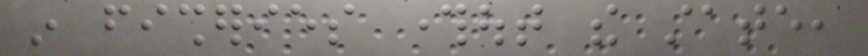in fisheries throughout the state,
